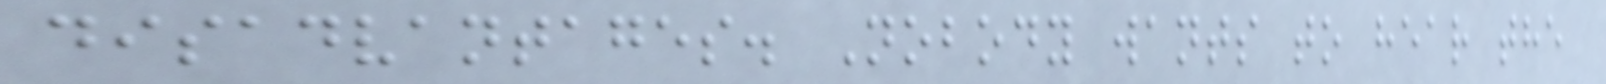disadvantages. Nobody wants to hear the
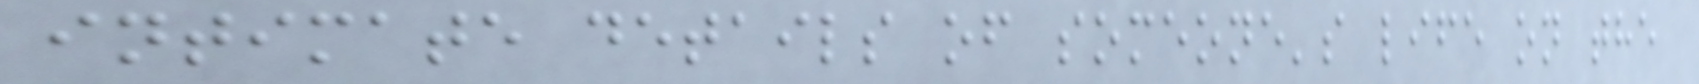intimate details of someone's life on the
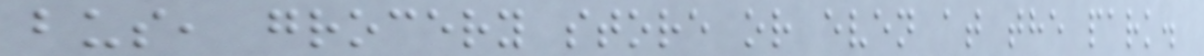bus, grocery store or even at the park.
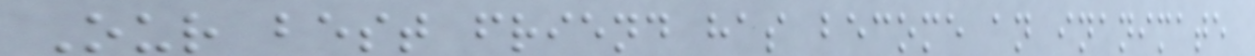Our best friend has become an inanimate
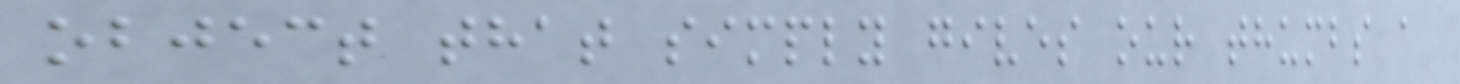object that simply gives our thumbs a
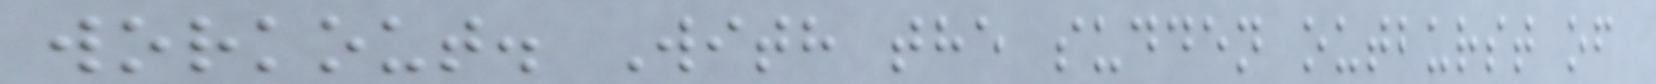workout. With the sudden outburst of
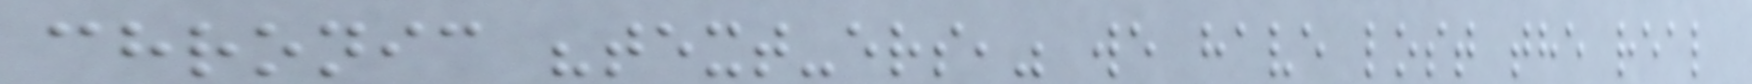chronic "text-ers," we have lost the real
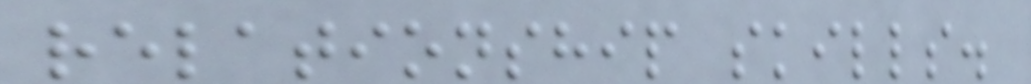relationship skills.
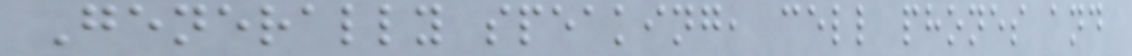Generally speaking, cell phones and
